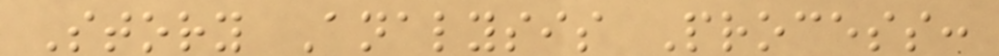Story Analysis Process:
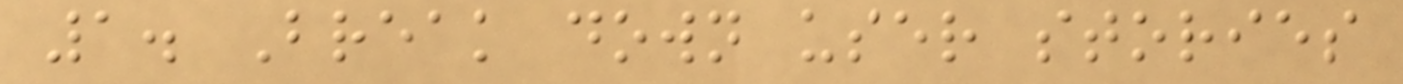1. Break down user stories
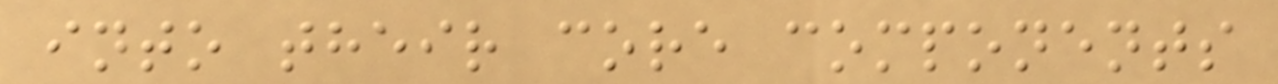into their core components
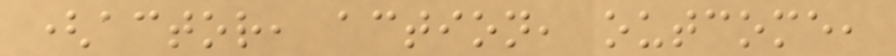(actor, action, outcome,
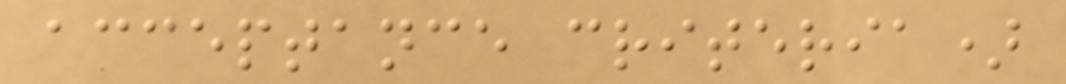acceptance criteria)
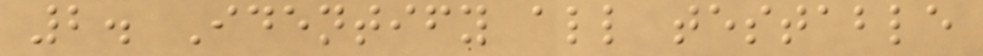2. Identify all testable
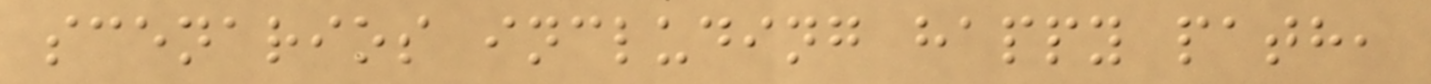scenarios including happy path,
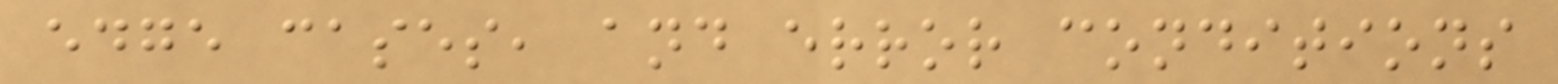edge cases, and error conditions
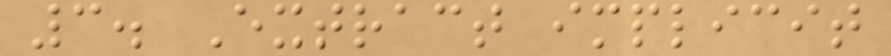3. Extract implicit
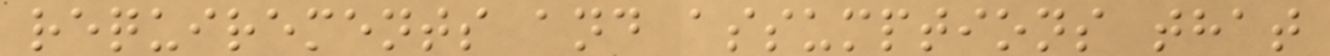requirements and assumptions that
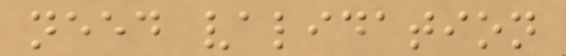need validation
